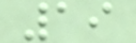19
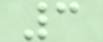3
